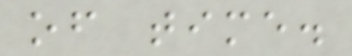of time.
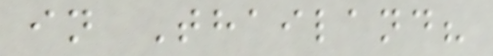in Thailand?
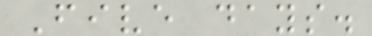Five days.
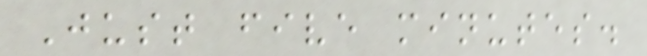Just five minutes.
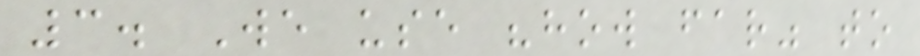3. We use "how far" to
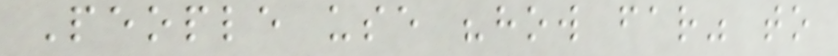People use "how far" to
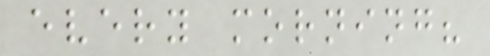every morning?
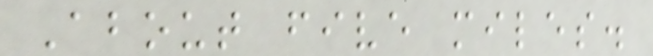About five miles.
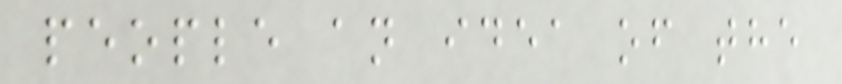people an idea of the
